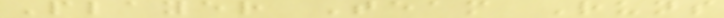Player Team Runs
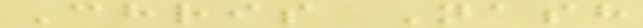Chris Nash
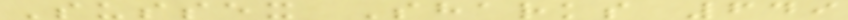Sussex Sharks 649
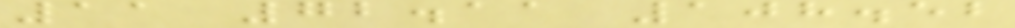11 72.11 108.52
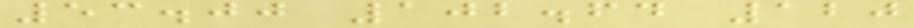53.00 102.64 120
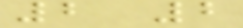2 2
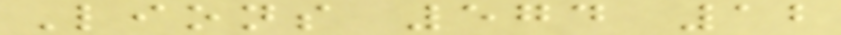Lions 574 12
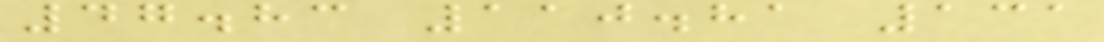47.83 110.81 131
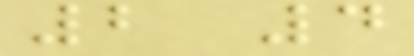2 4
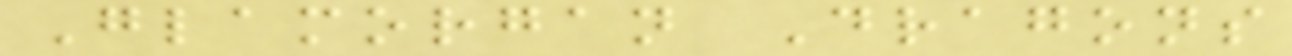Glamorgan Dragons
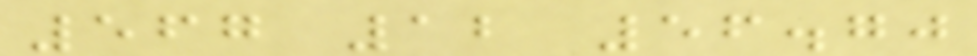567 12 56.70
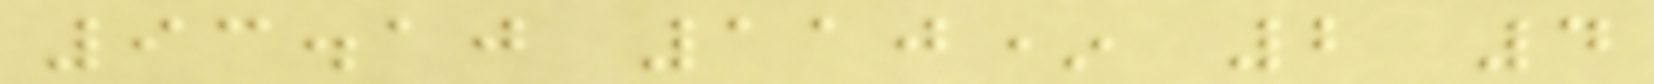93.10 110* 2 4
